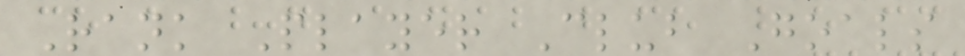Rank Player Club Goals
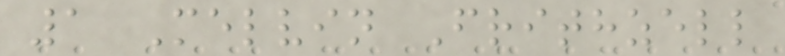1 Melvin Frithzell
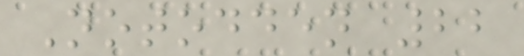Notodden 22
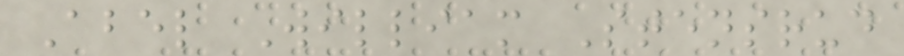Abel William Stensrud
